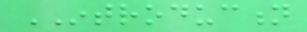INTRODUCTION
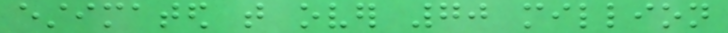estimated that over 70 million
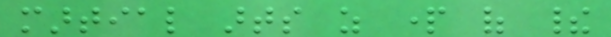martial arts as part of their
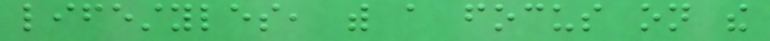lifestyles, with a focus on the
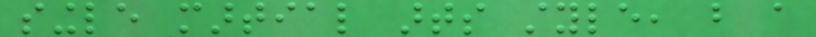single martial arts style, but a
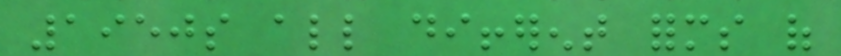1950s all different forms of
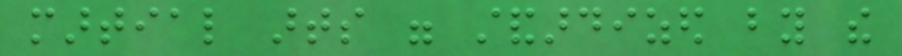martial arts were standardized by the
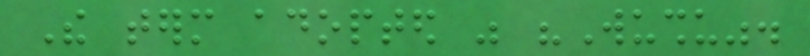The term adopted was "Wushu".
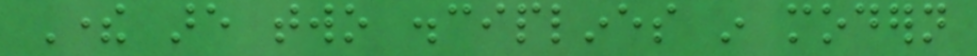There are two disciplines in modern
